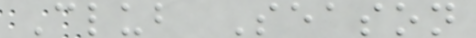Club Season
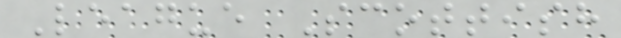League Scottish
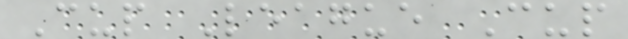Cup League Cup
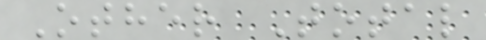Other Total
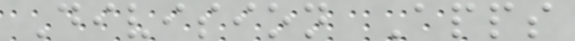Division Apps
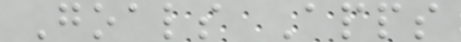Goals Apps
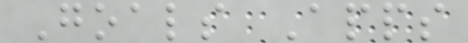Goals Apps
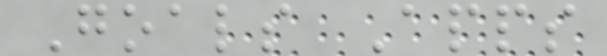Goals Apps
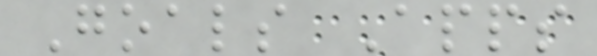Goals Apps
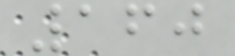160
